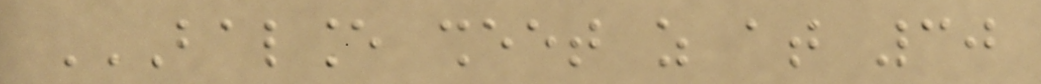BALANCE SHEET AS AT 30
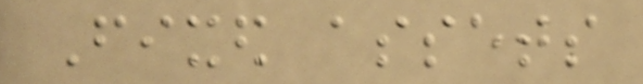Fixed assets
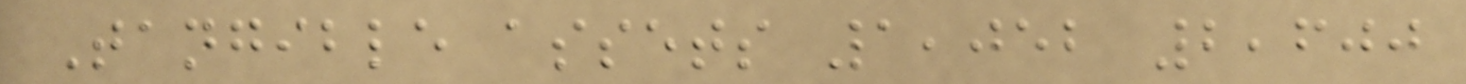Tangible assets 1,052 2,600
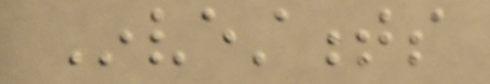Investments
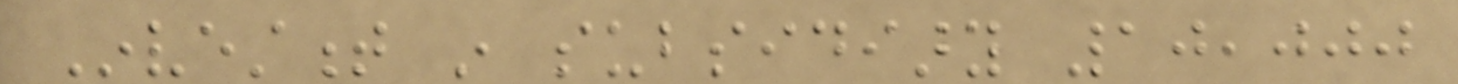Investment in subsidiary 10,000
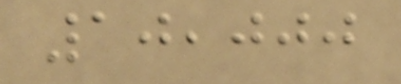10,000
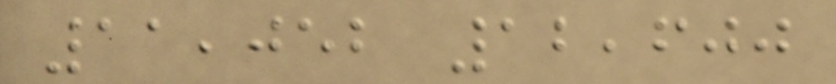11,052 12,600
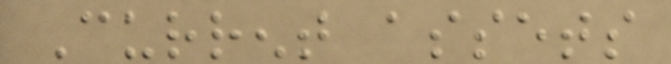Current assets
